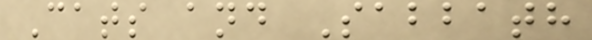Cats and Sabbath
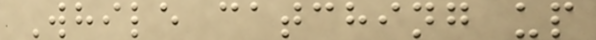While catching up
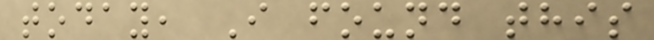today, I found this
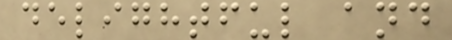delightful and
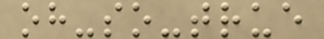oh-so-true
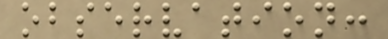observation:
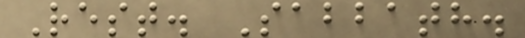Rest. Sabbath.
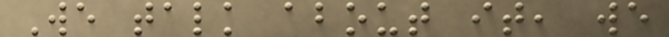We talk about it, we
